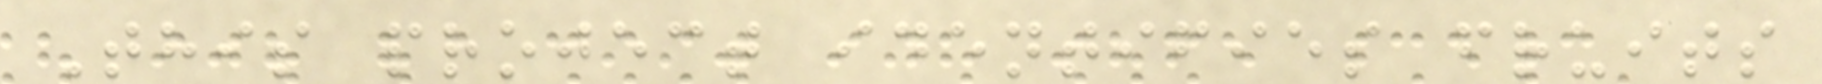This project identifies fruits
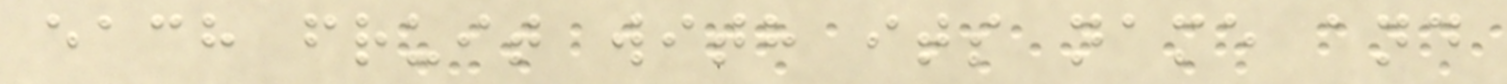each fruit with its name and
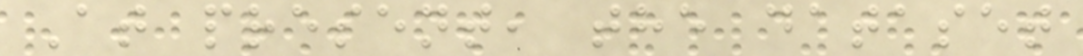At present, the dataset
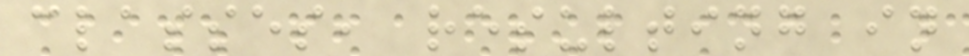classes, resulting in
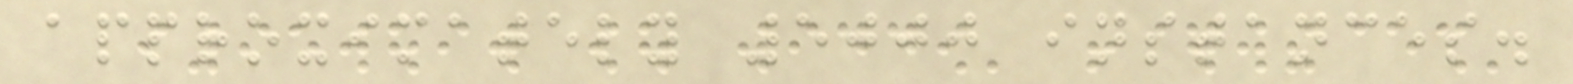approximately 5000 instances.
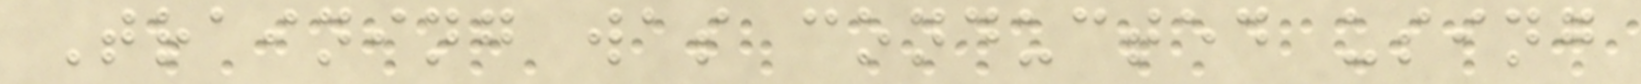Training was conducted using
